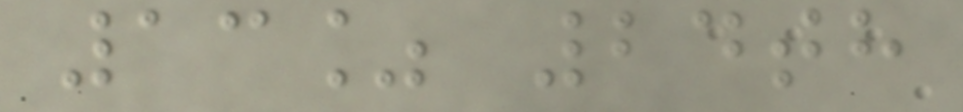13% 24th
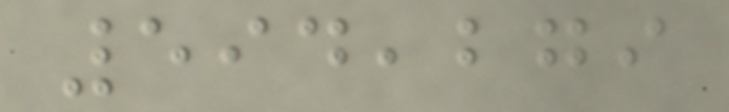594,279
